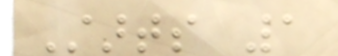Starts 1
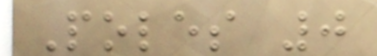Poles 0
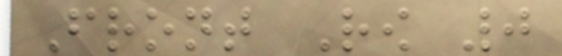Front Row 0
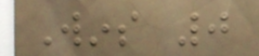Wins 0
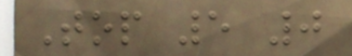Top 5 0
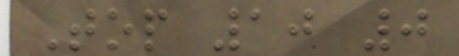Top 10 0
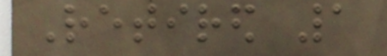Retired 1
